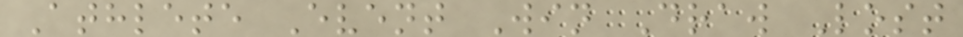Athlete Event Win Draw Lost
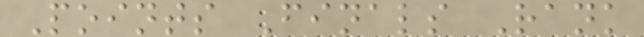Points Finals Rank
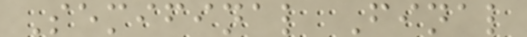Semifinal Final
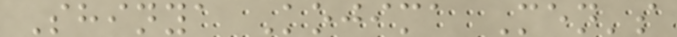Shinya Kojima Men's
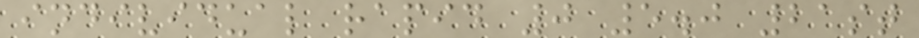individual rapid 0 5.0 21st
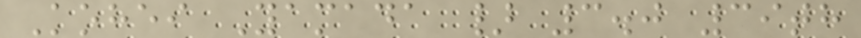Kohei Yamada } 3.0 39th
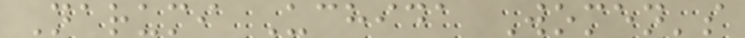Narumi Uchida Women's
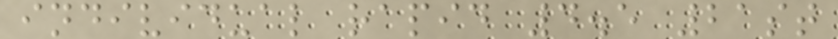individual rapid 4.5 21st
